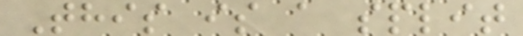This is a split
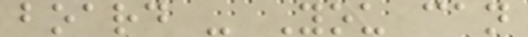board - You can
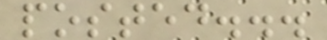posted...
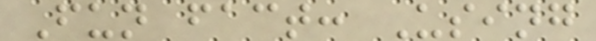Fun fact: Using
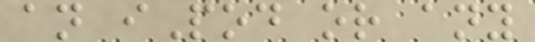an iPod or any
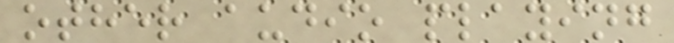other audio playing
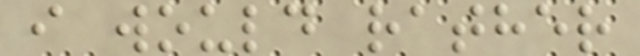i would rather
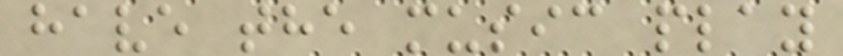have the music play
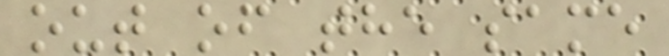out of the same
